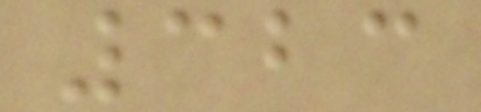323
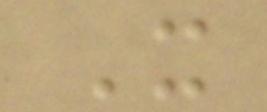X
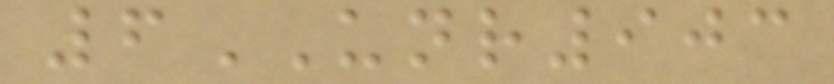6UNR903
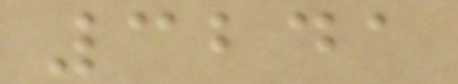3241
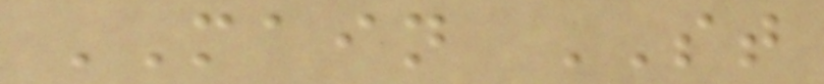MAIN ST
